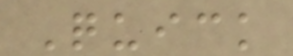Quick
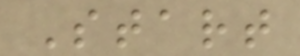Start
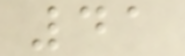41
